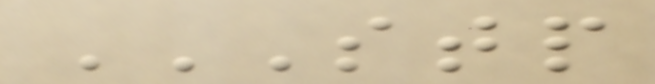STP
